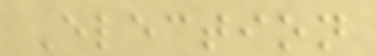Election
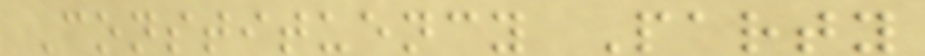Constituency Party
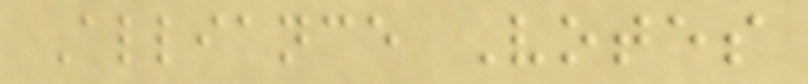Alliance Votes
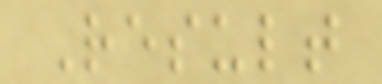Result
